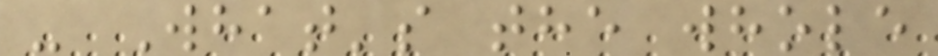- What's the whole
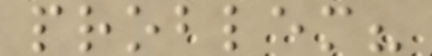problem?
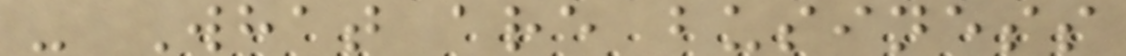- What are business
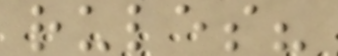rules?
